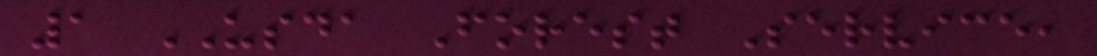1 USDA Forest Service,
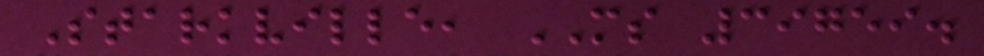Starkville, MS 39759.
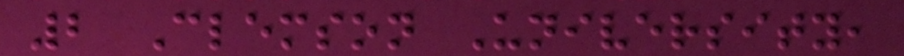2 Clemson University,
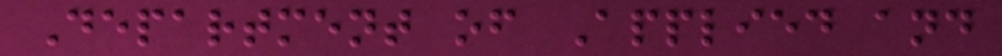Department of Applied and
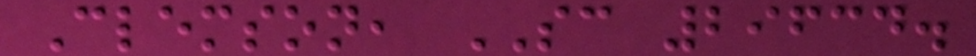Clemson, SC 29634.
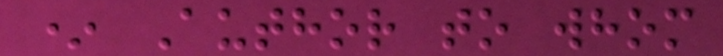* Author to whom
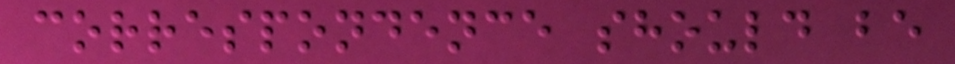correspondence should be
